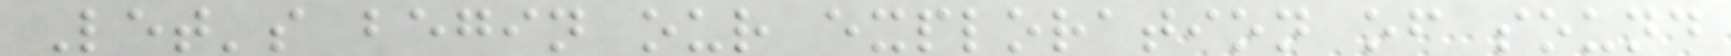Let's begin our exploration of sound
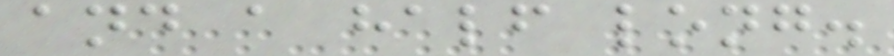and a half long.
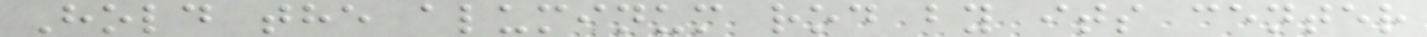Hold the aluminum rod by its center
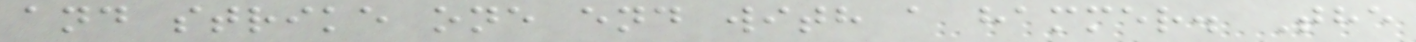and strike one end with a hammer. The
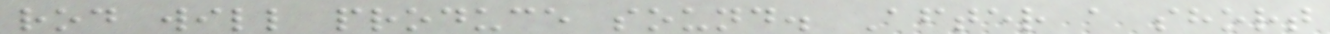rod will produce sound. After a short
